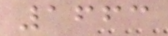1663
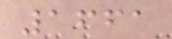1661
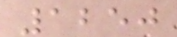1250
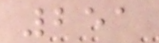251
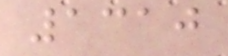1310
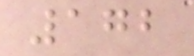172
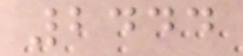2444
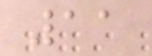11
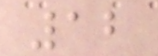12
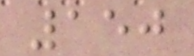150
